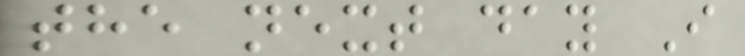the next day I
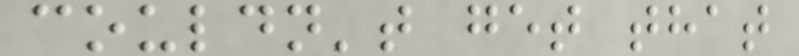couldn't get that
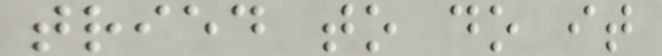tried to do it
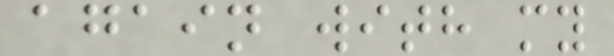again with my
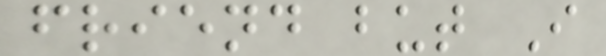friend but I
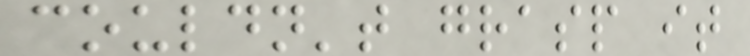couldn't grasp it
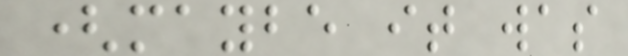(maybe it was
